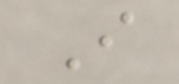I
